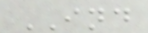IND
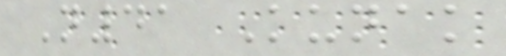N41 Kunak
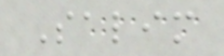Salim
